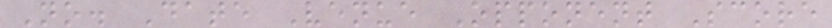No. Date Venue Opponent Score
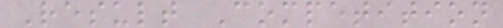Result Competition
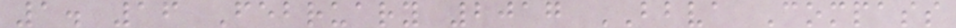1. 16 February 2017 BBVA Compass
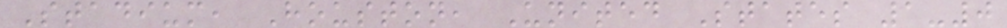Stadium, Houston, United States 1-0
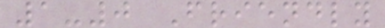1-0 Friendly
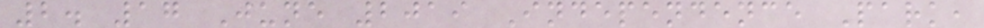2. 17 June 2019 Independence Park,
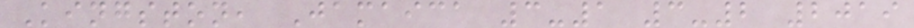Kingston, Jamaica 3-1 3-2 2019
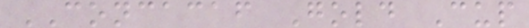CONCACAF Gold Cup
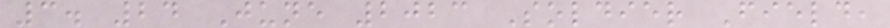3. 24 June 2023 Soldier Field,
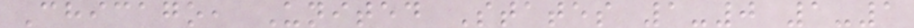Chicago, United States 1-0 1-1
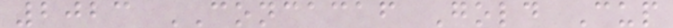2023 CONCACAF Gold Cup
